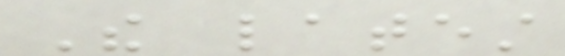The latest
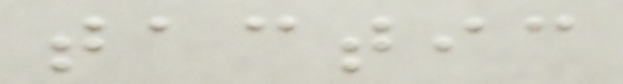tactic
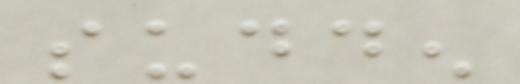sudden
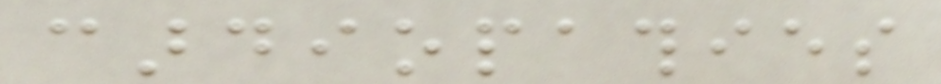cardiopathies
